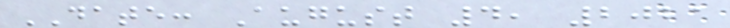DATE: August 4, 2021
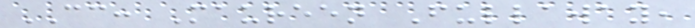CC: Maureen Fullaway,
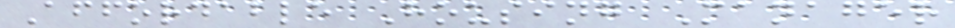Affordable Housing Manager
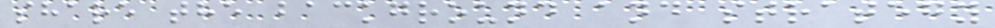share the background and strategy
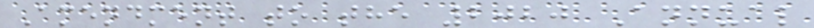Amendment to the 2020 Annual
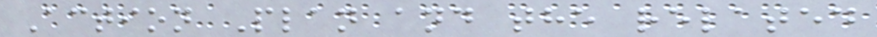Action Plan and the related
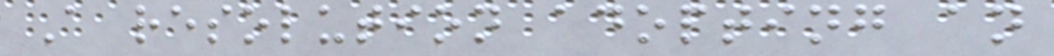A resolution adopting an
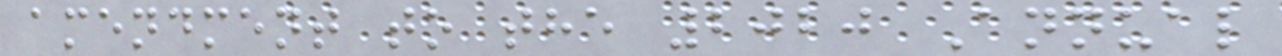amendment to the 2020 Annual
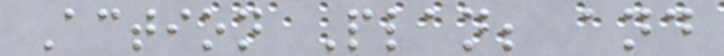Action Plan; and
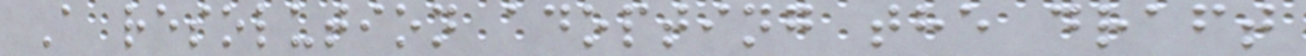A resolution adopting the draft
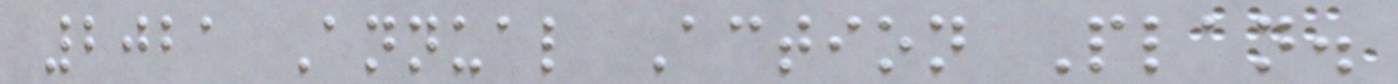2021 Annual Action Plan.
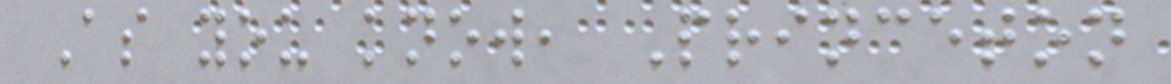As you know, Princeton
